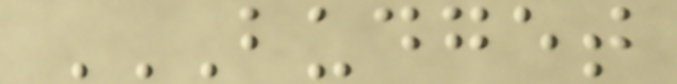BUDGET
